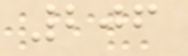206
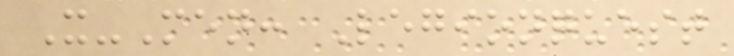X-Men: Legionquest
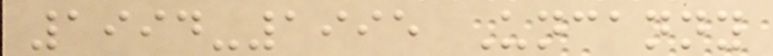1994-1995 Uncanny
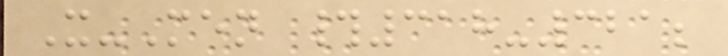X-Men #318-321;
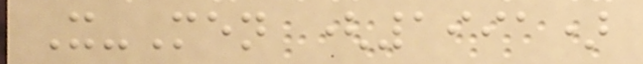X-Men (1991)
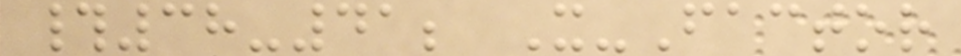#38-41; X-Factor
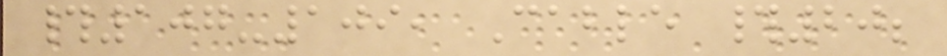#107-109, Cable #20;
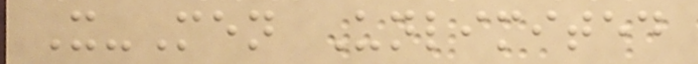X-Men Unlimited
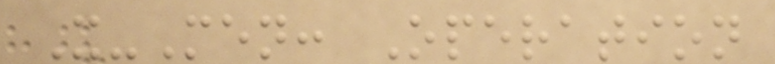X-Men: Operation
